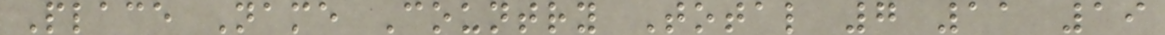Place Name Country Total 7 11 19
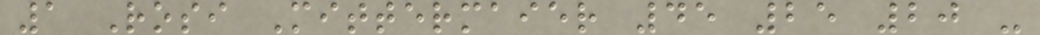1 Rosi Mittermaier 45 25 20 -
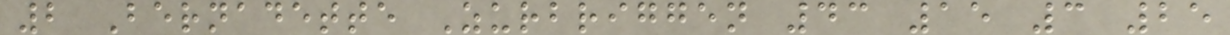2 Bernadette Zurbriggen 43 15 3 25
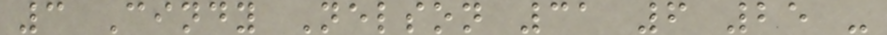3 Cindy Nelson 31 6 25 -
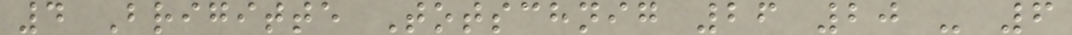4 Brigitte Totschnig 26 20 - 6
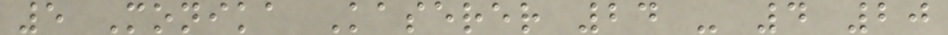5 Monika Kaserer 24 - 4 20
